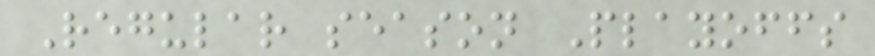Regular season Playoffs
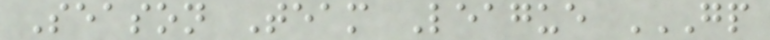Season Team League GP
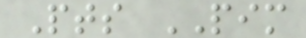Pts PIM
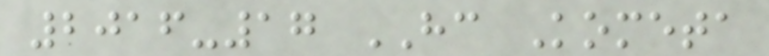2016-17 HC Kometa
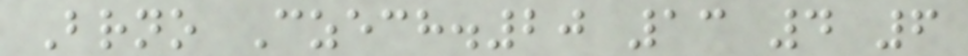Brno Czech.20 13 4 6
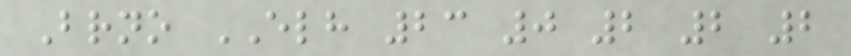Brno ELH 23 0 2 2 2
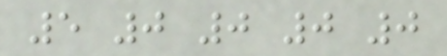5 0 0 0 0
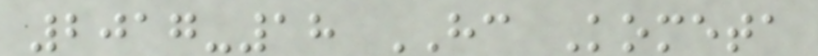2017-18 HC Kometa
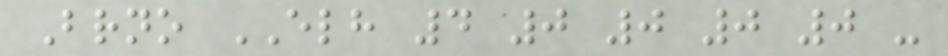Brno ELH 4 0 0 0 0 -
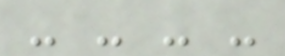- - - -
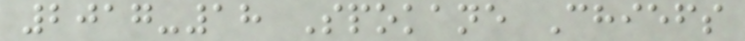2017-18 Spokane Chiefs
